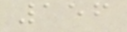156
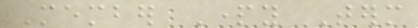Member Party Term
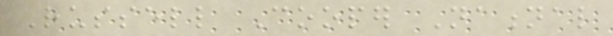Russell Cooper National
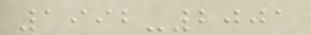1992-2001
